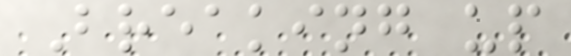Breaking up
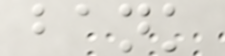bank
